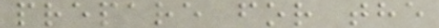prepare for the
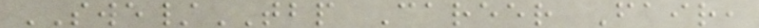SWE/TBP Career Fair,
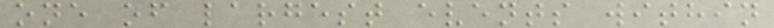one of largest events within
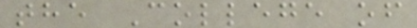the College of
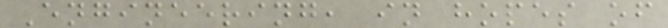Engineering, in hopes of
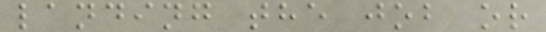landing the job or
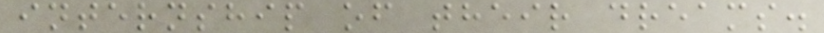internship of their dreams.
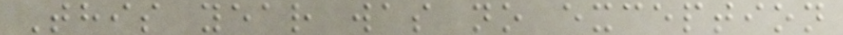This year was no exception
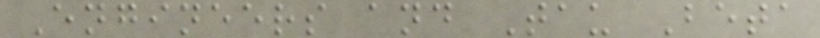Engineers and Tau Beta
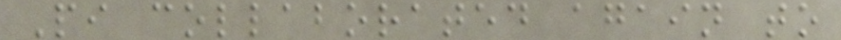Pi collaborated again to
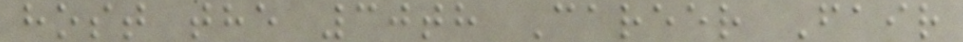host the 30th Career Fair
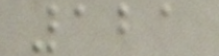121
